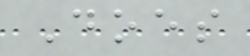Does
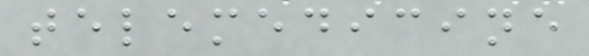telemedicine
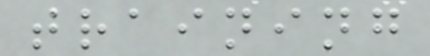training
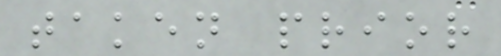taken prior
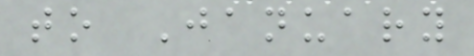to January
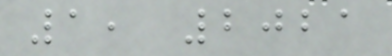1, 2021
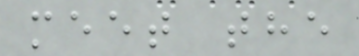meet the
